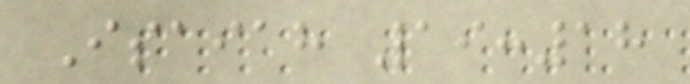Isaiah 19:18
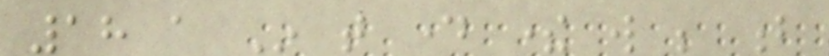18 a In that day there will be b
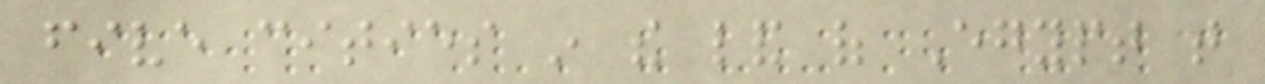five cities in the land of Egypt that
